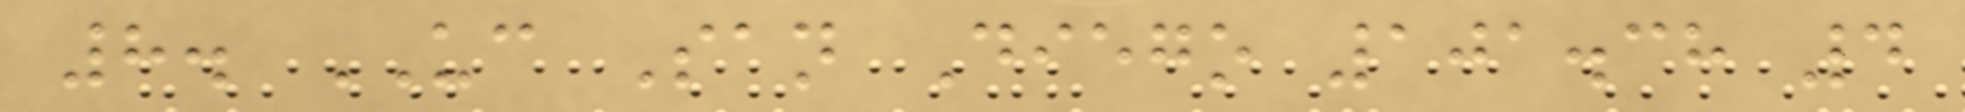8. UC San Diego 101.38 4
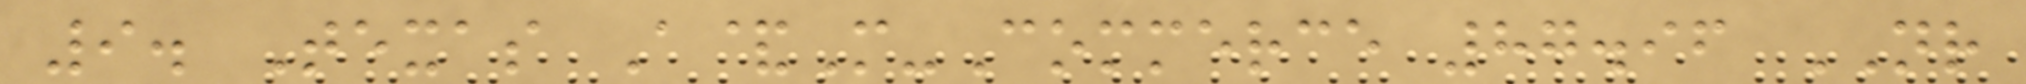9. Texas A&M-Commerce 87.96 NR
